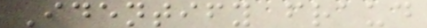Identify fraud
